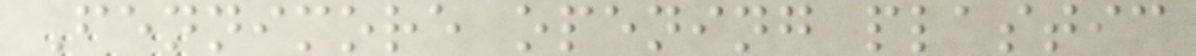Fennimore opening plastic
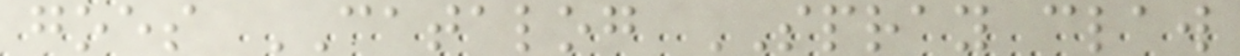goes CATALOG SPRAY claw
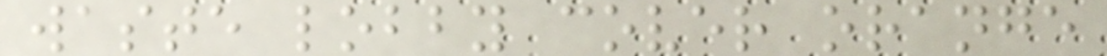waste lobby cover orange
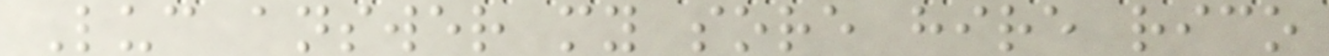Luc answer my sore hire rico
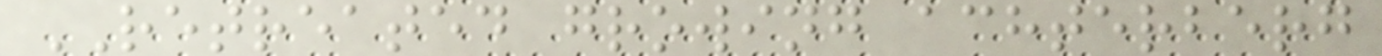RETREATED growing achterberg
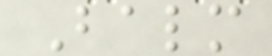Balm
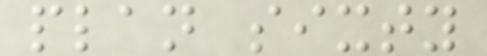plan sixty
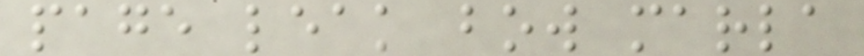page leak bow marla
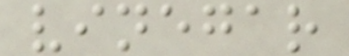vinegar
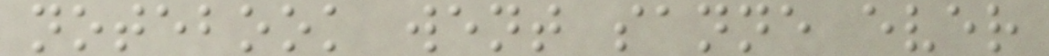notebook went sanne ever
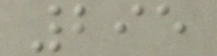295
